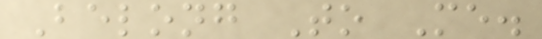Belong To Me.
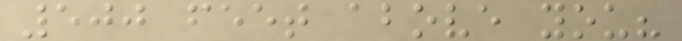500 feet above you?
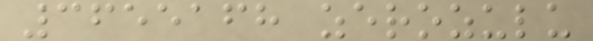3655168 zerozulu
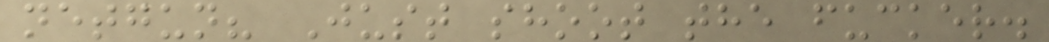netgun? Just shoot the fucker.
